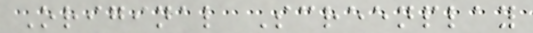Original Screenplay
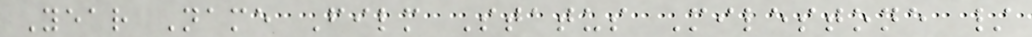Year Name Film Status Milestone /
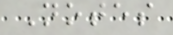Notes
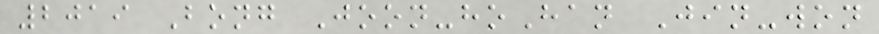2019 Bong Joon-hoHan Jin-won
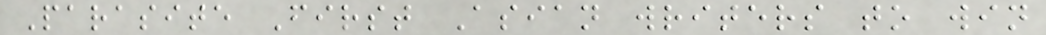Parasite First Asian writers to win
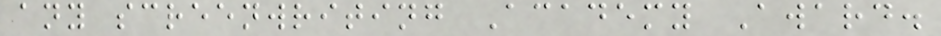any screenwriting Academy Award.
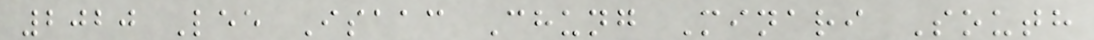2020 Lee Isaac Chung Minari South
